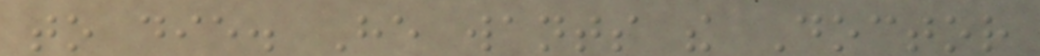to die. He wants the Doctor
